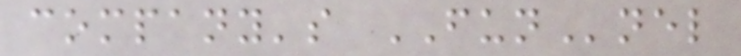company's FUNnel
